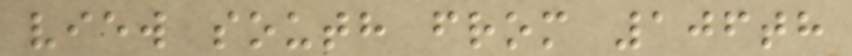view south from 106th
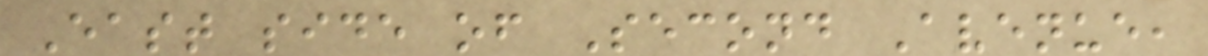East side of Second Avenue,
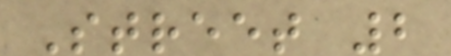Street 2
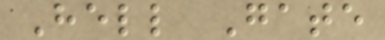Hell Gate
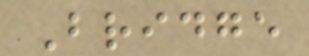Bridge
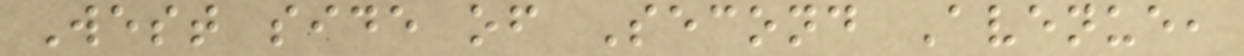West side of Second Avenue,
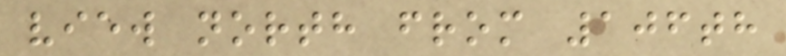view north from 106th
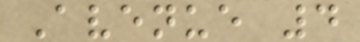Avenue 4
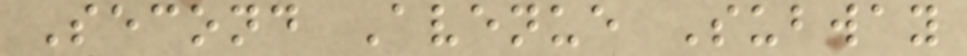Second Avenue Subway
